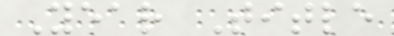Year Title
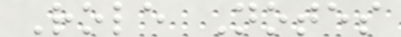Role Notes
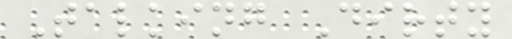Talking Dirty
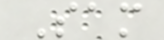Sam
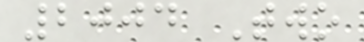2004 Two
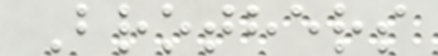Brothers
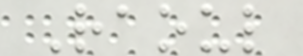Raoul
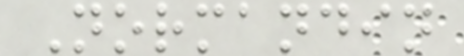Normandin
